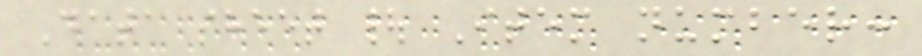Data sheet | Item number:
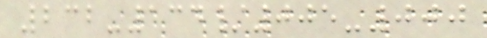232-134/005-000
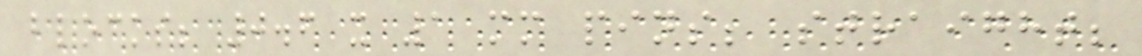blocks; 0.6 x 1 mm pins; straight;
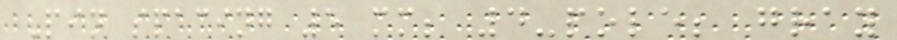Pin spacing 5 mm; 4-pole; gray
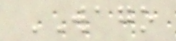WAGO
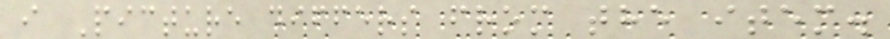i Picture differs from the item.
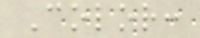Color:
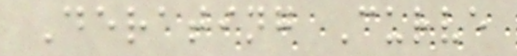Derating Curve
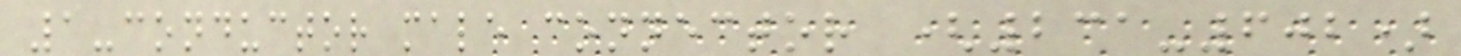1-conductor male connector (231-602)
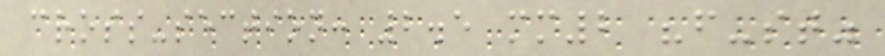cross-section: 2.5 mm2 "f-st"
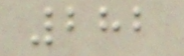282
